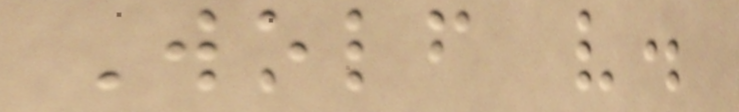Wolf v.
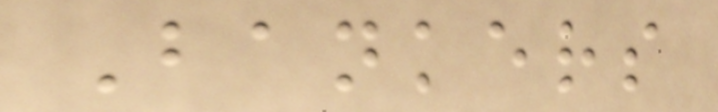Bankers
